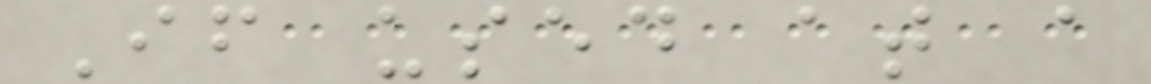If used at a
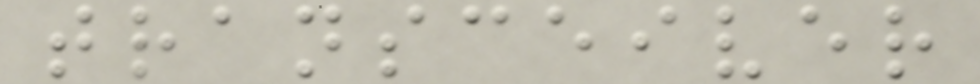transceiver
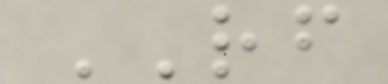RF
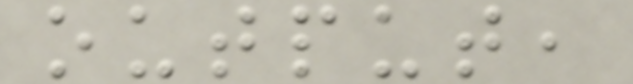output,
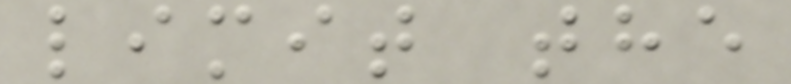limit the
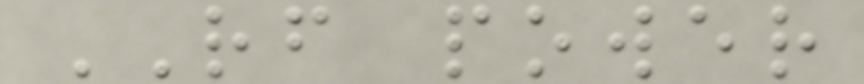RF power
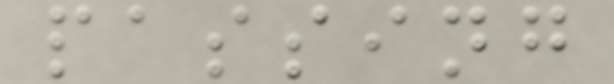passing
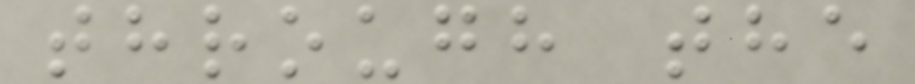through the
